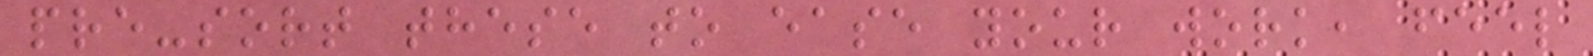pre-sort these to ease your work, feel
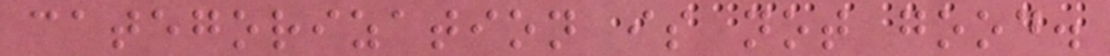categorization is not good.
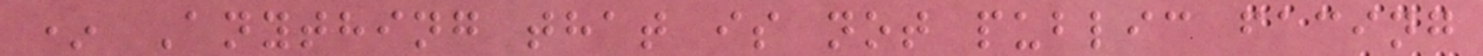* Anything that is not public facing
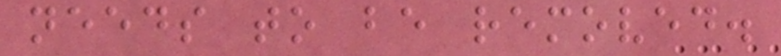needs to be removed.
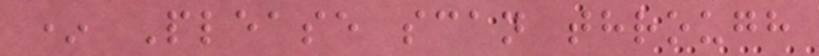* Please scan through
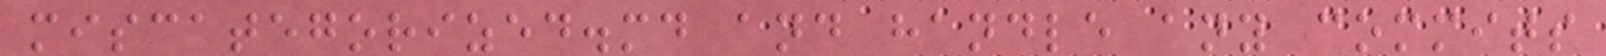miscategorized.md and handle any commits
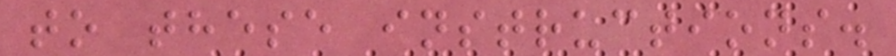to these instructions.
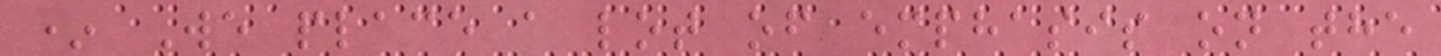* We place a lot of emphasis on the
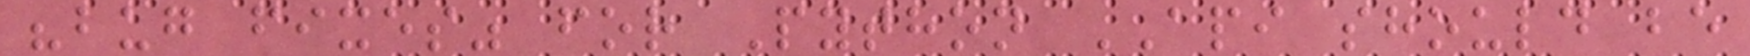"bug fixes" for Python API should be
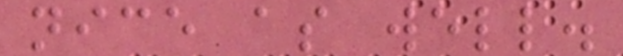nice as well.
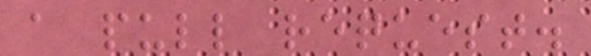a pull request.
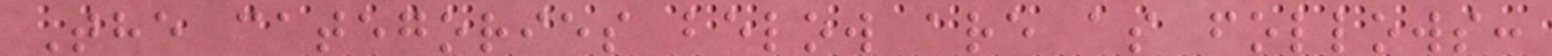The categories below are as follows:
